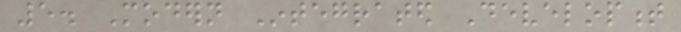5. Modern Integrated Development
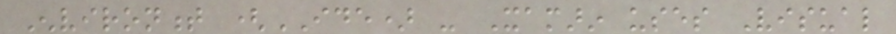Environment (IDE) - Xamarin uses Visual
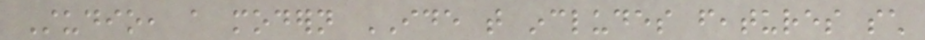Studio, a modern IDE that includes features such
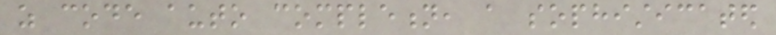as code auto completion, a sophisticated
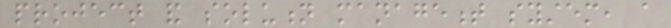project and solution management system, a
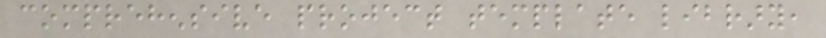comprehensive project template library,
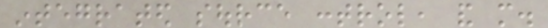integrated source control, and more.
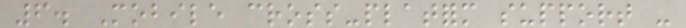6. Mobile cross-platform support -
